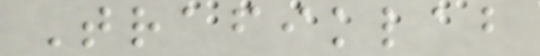Trafiklab
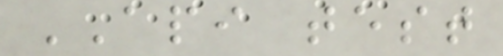API test
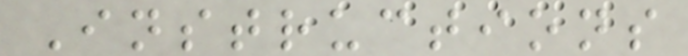Instructions
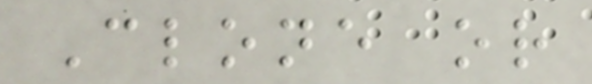Clone or
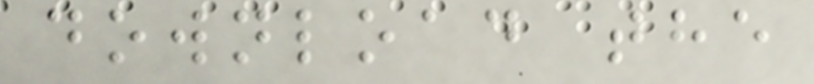download the
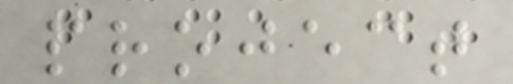project
